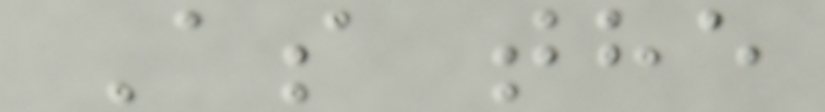As the
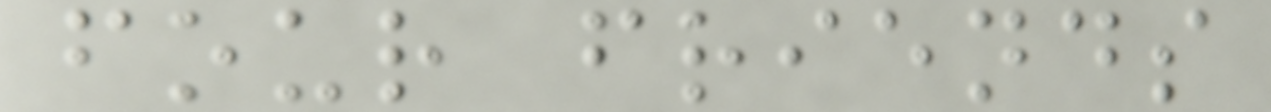four friends
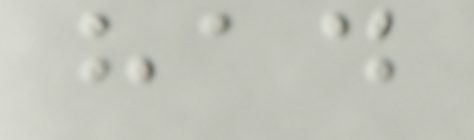had
